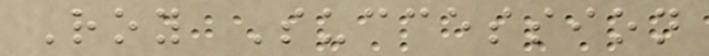Roy Succession
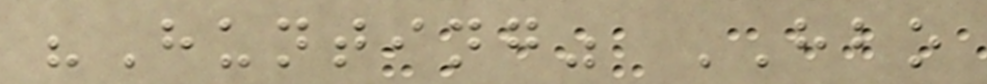"Hunting" HBO
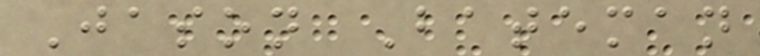Jason Bateman
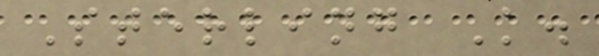Sterling K.
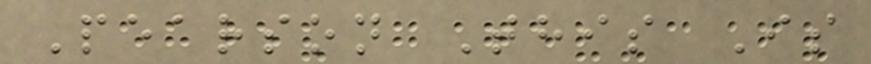Pearson This Is
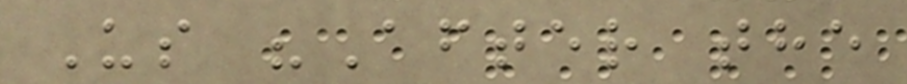Us "After the
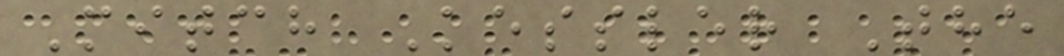Mitch Kessler The
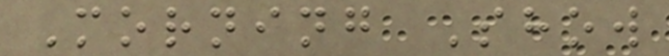Morning Show
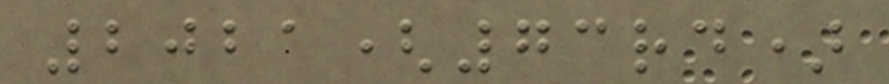2021(73rd)
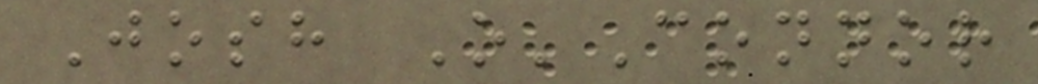Josh O'Connor
